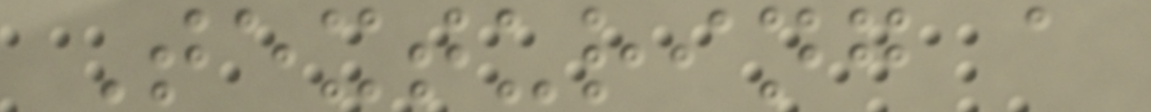Texturing a
